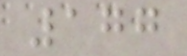177
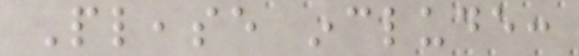Please include:
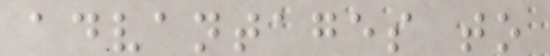advantages to
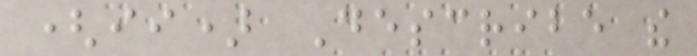(ii) Describe the
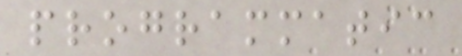programmatic
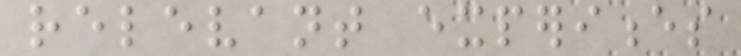relevant experiences
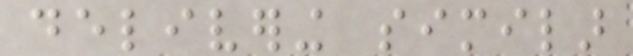delivering similar
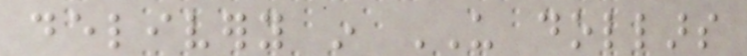delivery in US dollars
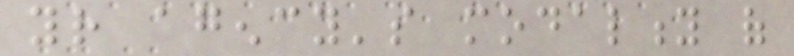your agency's modality of
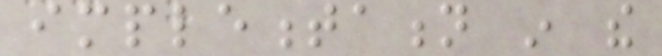implementation in the
